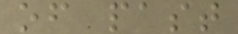of past
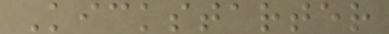Kickstarter
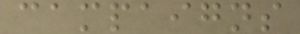campaigns
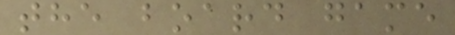the board game
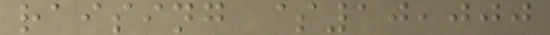raising $10,000
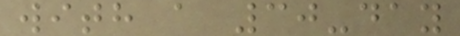with a 30-day
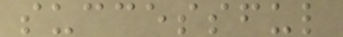successful
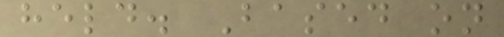held. Based on
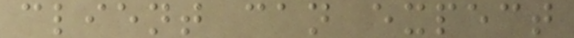client can expect
